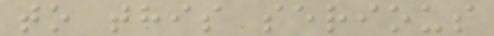to this serious
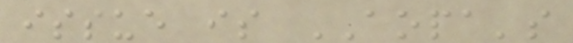issue is AOPA's
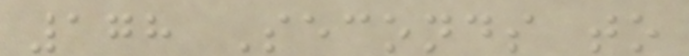178 Seconds to
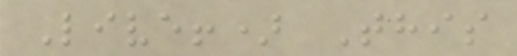Live!) This
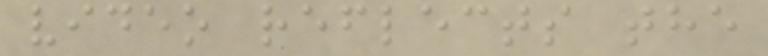video reflects the
